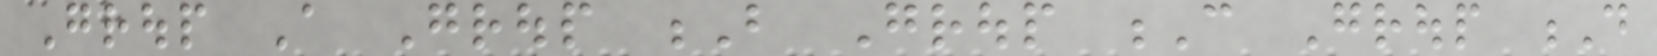Group A Group B Group C Group D
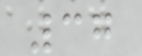37
